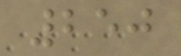250
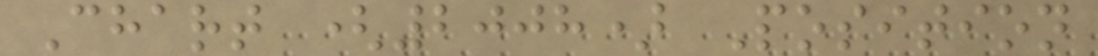Chart (2008) Position
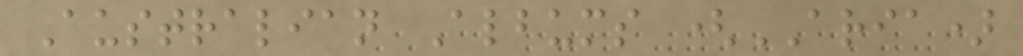Australian Albums (ARIA)
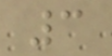3
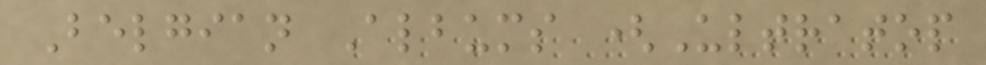Belgian Albums (Ultratop
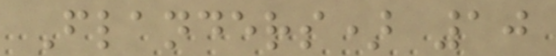Flanders) 10
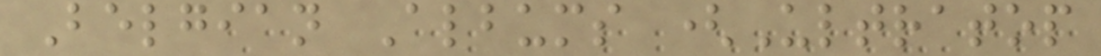Belgian Albums (Ultratop
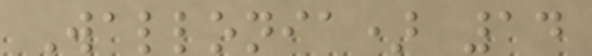Wallonia) 14
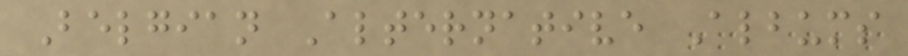Belgian Alternative Albums
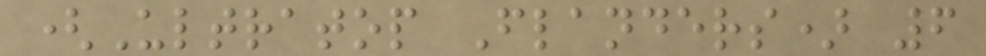(Ultratop Flanders) 6
